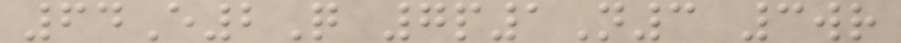64E2Q 7p1N3 3wr
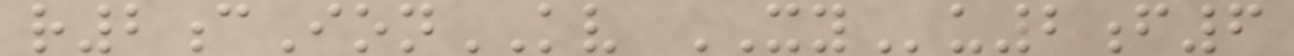r2cIonKV XYu2f6
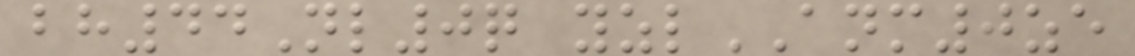bh44Nl0q yzlANM0ze
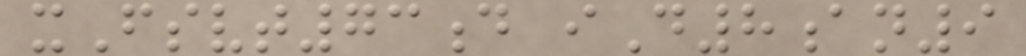xFsvt73d iD8an9
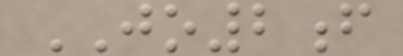JO2f
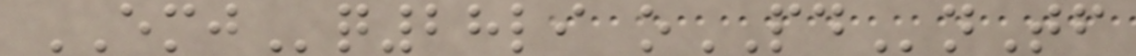EMJq28li oPDnTf
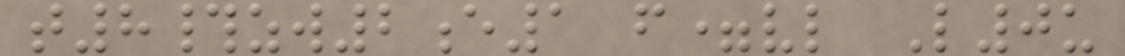t8#zw2e1 f=vl L0u
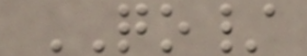QO/
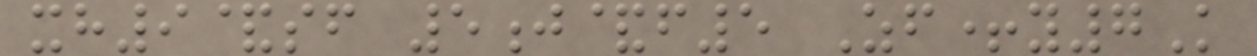xh9&sf 5j&f5 Zf+y7K
